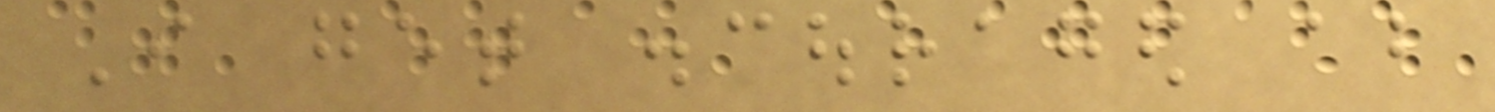I get discouraged about
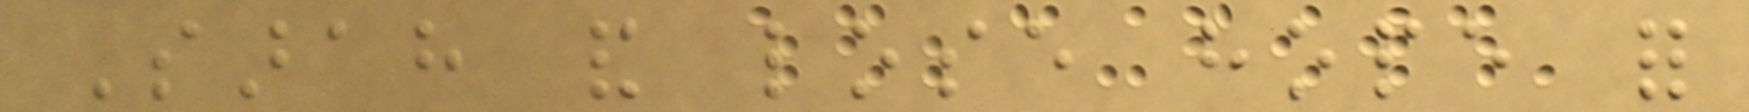Sarah and lose hope for
